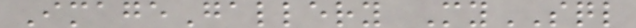ImageGallery MySQL
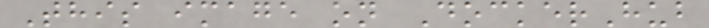This image on DockerHub
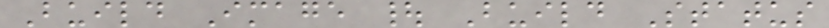Build Image | Build Status
